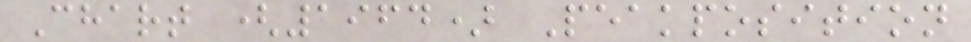Chart (1964) Peakposition
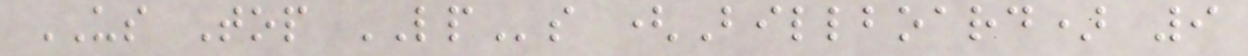US Top LPs (Billboard) 9
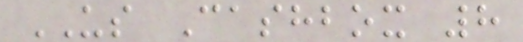US Cashbox 8
